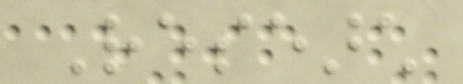Research
